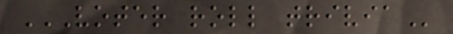VOTER ROLL TRIVIA
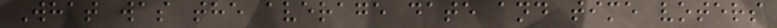What was the average date and time voters
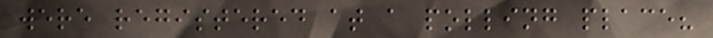were registered at a polling place?
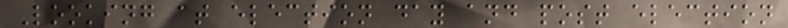Looking at election day and post election
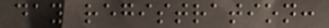day registration:
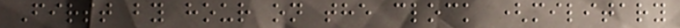First by hour on the clock (military
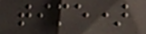time)
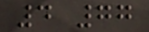4 77
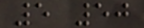5 50
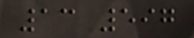13 597
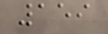159
